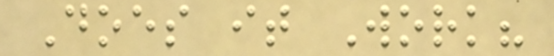Does it Work?
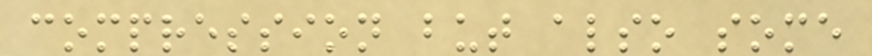compression but also some
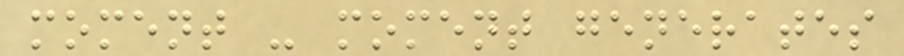moment - moment generates
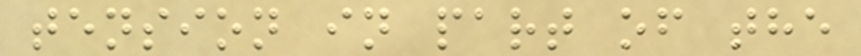tension in part of the
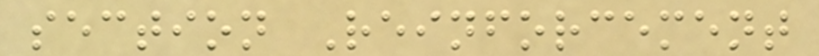section Reinforcement
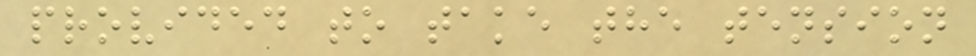provided to take the tension
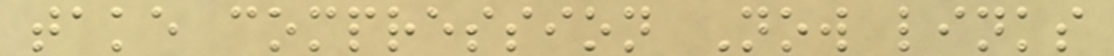take compression Now links
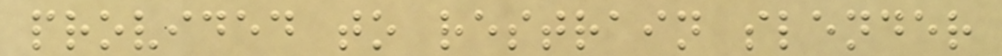provided to restrain slender
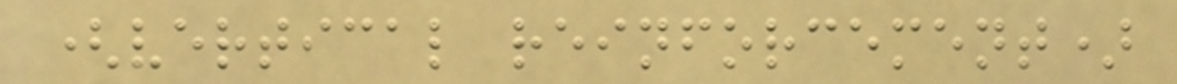(vertical reinforcement)
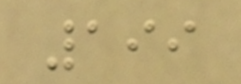199
